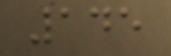145
